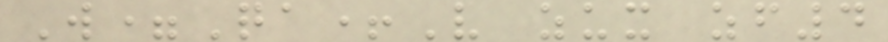W=Qa+V zux zf4
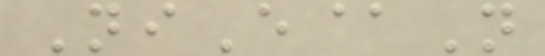NiE@N
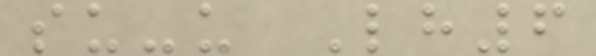su-u Lh6
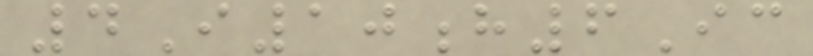4I10h6Ic
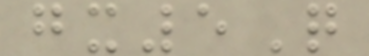gx5Q
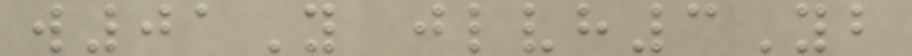w01Y jlvh3Yb
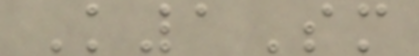K1Sm
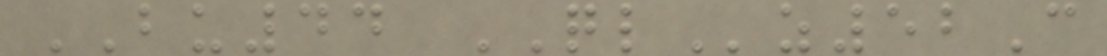BU44 QLz52C
